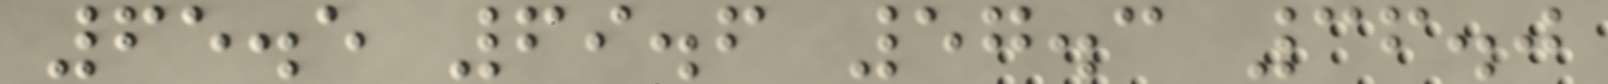65.5 69.6 57.3 36.0
